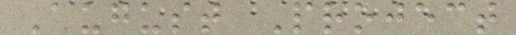August Project
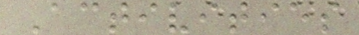Activities
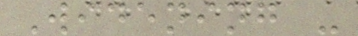Widening -
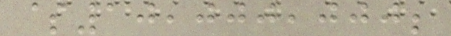$10,000,000;
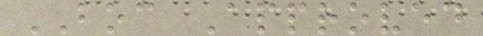BOC Approved
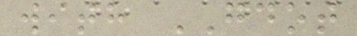with GDOT
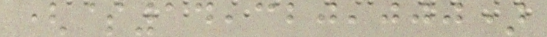($14,320,000)
